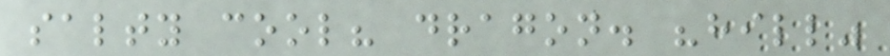salty cool? dragon. "hill"
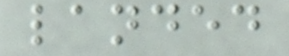landed
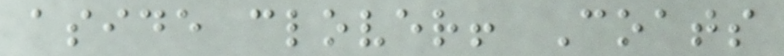aside clover! Coats
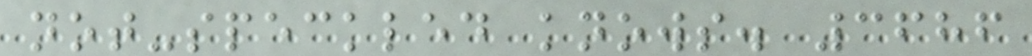not-speckled knows. 3686
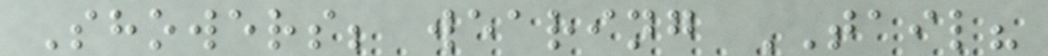Showers; wearing TAIL?
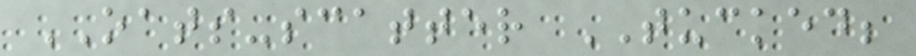OATS-scatter TUCKED;
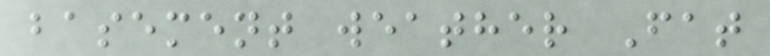basement weather Fat
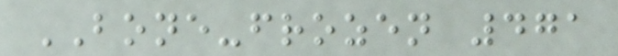BONE-frozen 471
